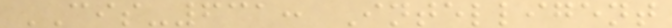CIS-631: Intelligent
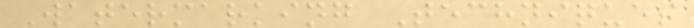Watermarking Techniques
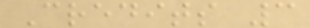Credits 3
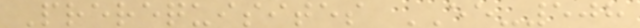Prerequisites EE-508
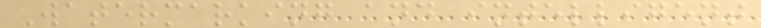Watermarking and intelligent
